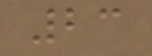23
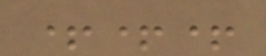+++
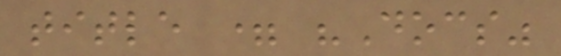title = "Docs"
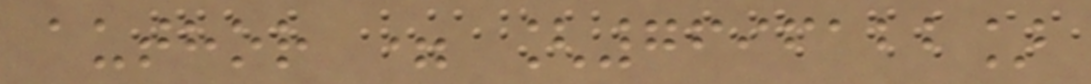author = [7696122]
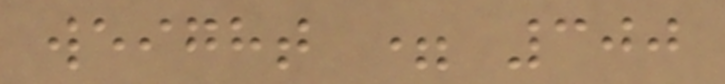weight = 300
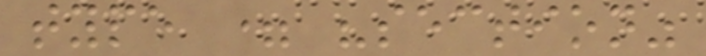type = "section"
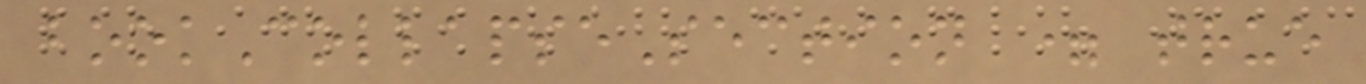bookCollapseSection = true
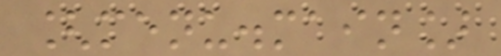[menu.main]
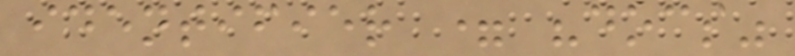identifier = "docs"
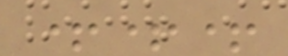+++
